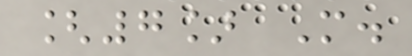[7] M.
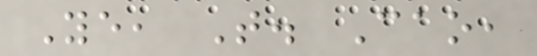Ye, T. Cao,
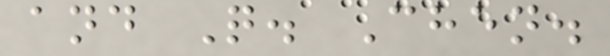and Q. Chen.
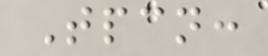Tpcn:
